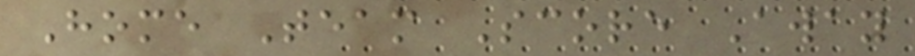Home Team Score Away
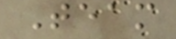Team
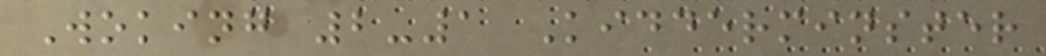Woking 2-1 Kidderminster
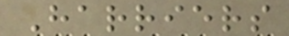Harriers
